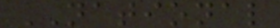NATIONAL
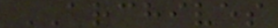ARCHIVES
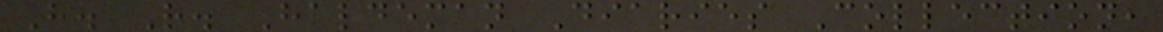H. R. Haldeman Diaries Collection,
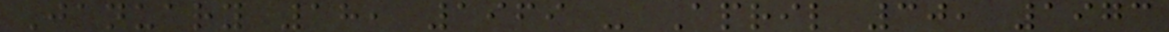January 18, 1969 - April 30, 1973
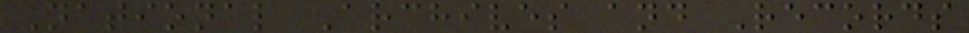National Archives and Records
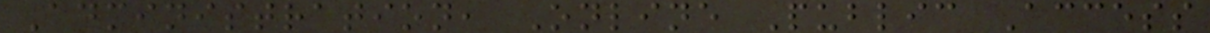Administration, Online Public Access
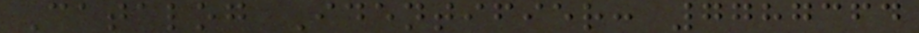Catalog Identifier: 7787364
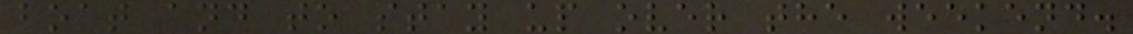boat and to stay up over the weekend.
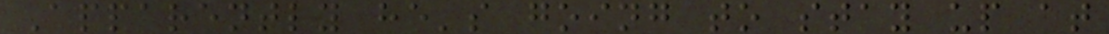Apparently he's going to stay up at
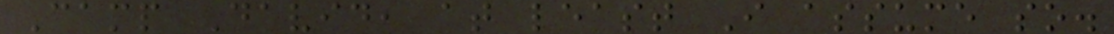Camp David, at least I assume so.
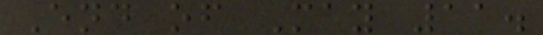End of May 11.
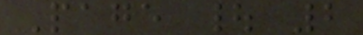Page | 2
